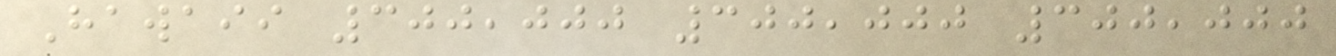Hawaii 300,000 300,000 300,000
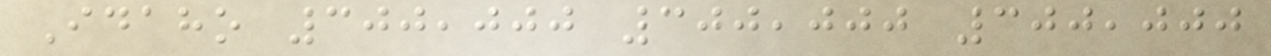Idaho 300,000 300,000 300,000
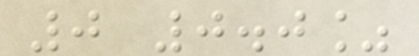0 0.0%
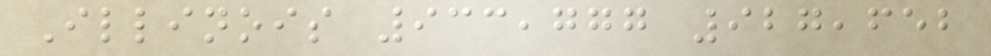Illinois 933,777 927,652
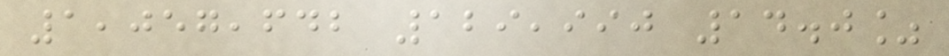1,057,642 129,990 14.0%
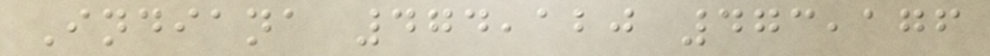Indiana 474,120 473,176
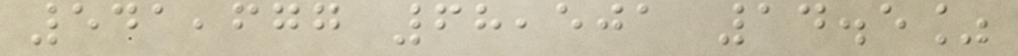541,677 68,501 14.5%
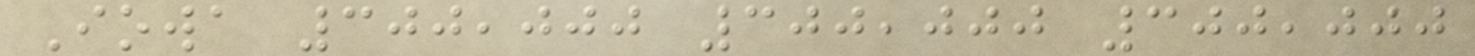Iowa 300,000 300,000 300,000
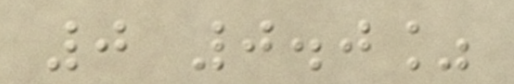0 0.0%
